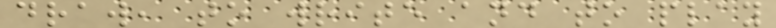draw, to write and to play
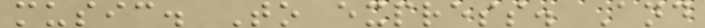music. To express. And
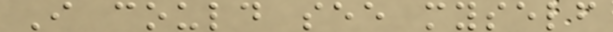I could see myself
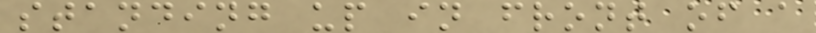standing up in front of a
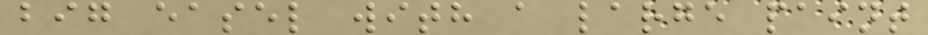big easel with a large paint
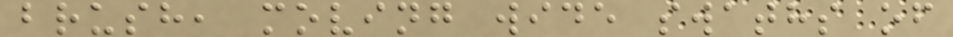brush, moving wide swaths of
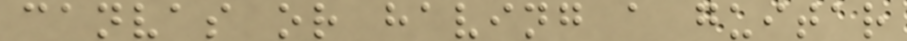canvas or having a guitar
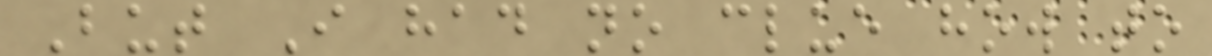But I had no clue how to
